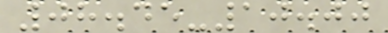08.45-10.00
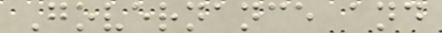Governance and
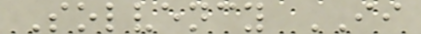Solvency II
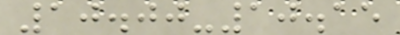10.00-10.15
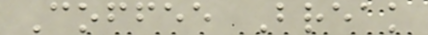Coffee Break
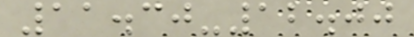11.30-12.00
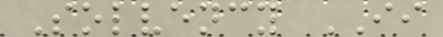Solvency II
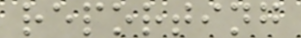reporting
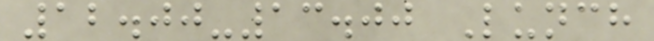12.00-13.00 Lunch
